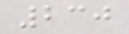230
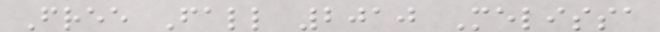Free Fall 2010 Melissa
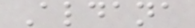Aldana
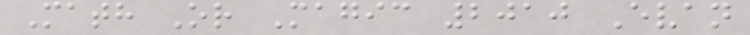Math Or Magic 2010 Evan
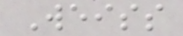Weiss
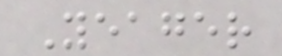Yeager
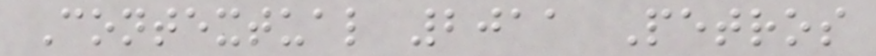Contextual 2011 Petros
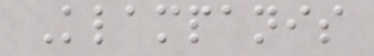Klampanis
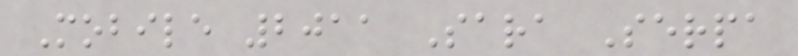Mobile 2011 Sara Serpa
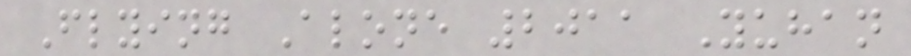Flying Alone 2011 Yuhan
